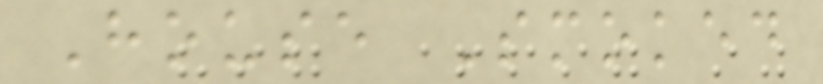House Smoked
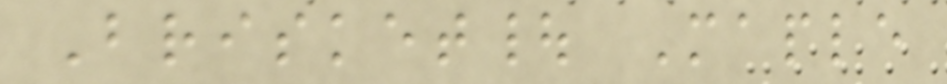Brisket| Maple
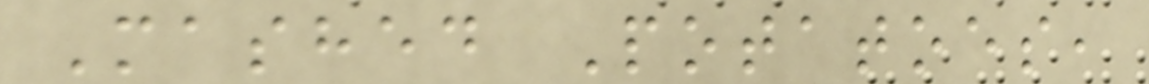Mashed Potatoes,
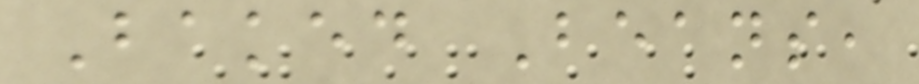Baked Beans,
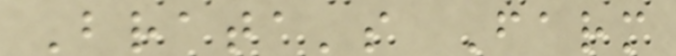Brata's Farm
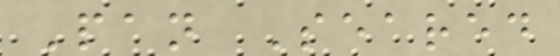Pan Seared
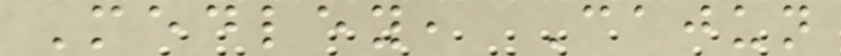Medley, Cajun
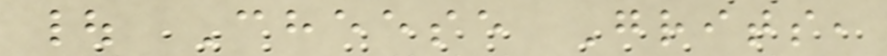| Cheese Grits,
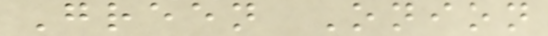Green Onion
